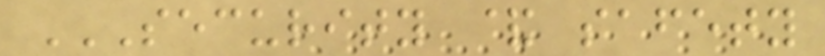SECURITY & SAFETY
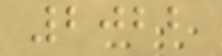2022
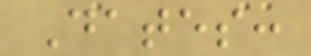Dates:
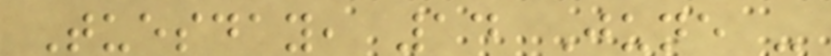Tuesday, 14 June -
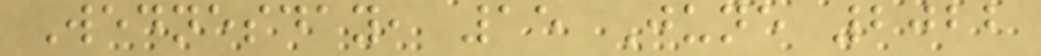Wednesday, 15 June 2022
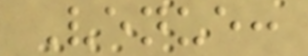Venue:
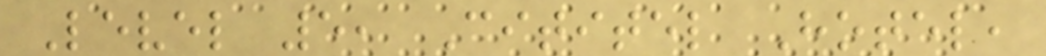Level 5, Cititel Hotel,
